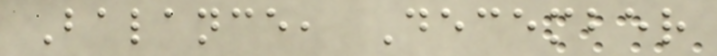Balance, December
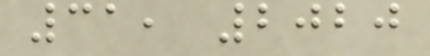31, 2020
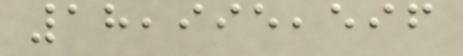18,995,596
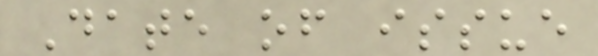Date of issue
